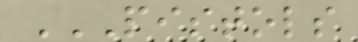PISTOLS
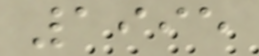1995
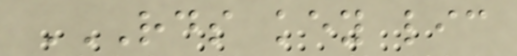RDS KEY LIC
